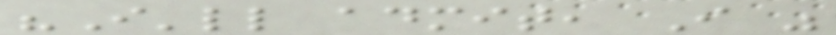"I'll admit, I was
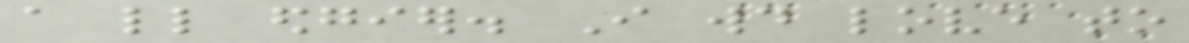a little edgier. I would love to
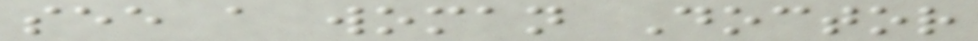see a woman Doctor
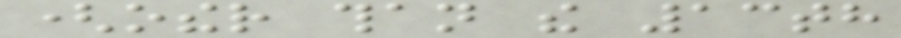(other than the 13th
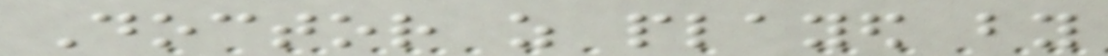Doctor as played by
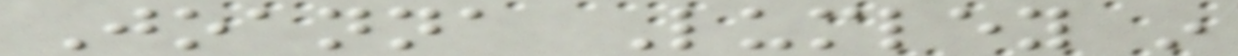Joanna Lumley in
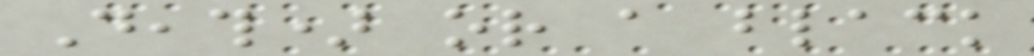Death) or a black
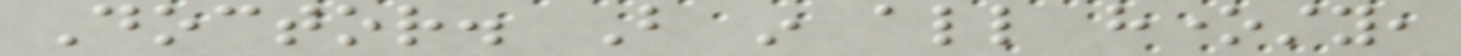Doctor. But in all honesty,
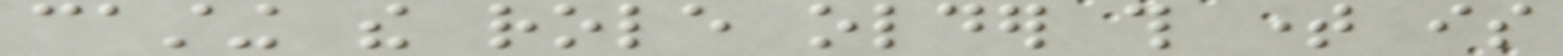casting the role older this time is
